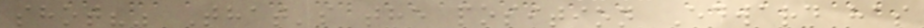shot?" That's the position Edward has
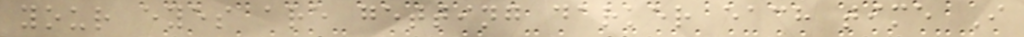your eyes are getting darker each time I
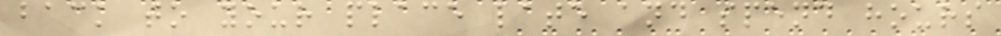back to your place late and spend hours
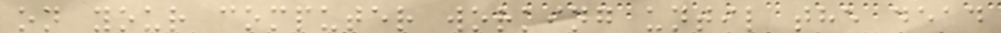on your computer working until the dead
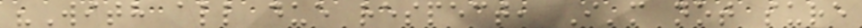"With all due respect, I'm not sure
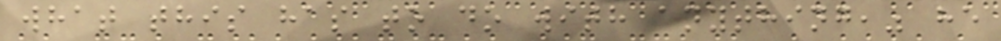what this has to do with anything," he
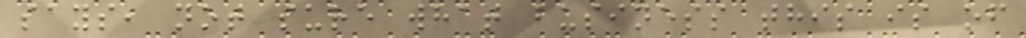says, not sure what business this is of
